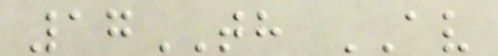17TH AV
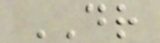DR
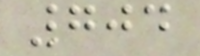704
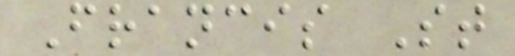Francis St
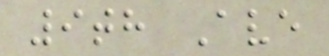9th Ave
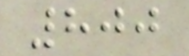800
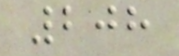208
